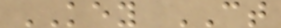KEY CT
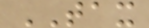TAX
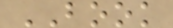BOOK
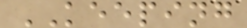KEEPING
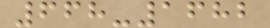668-1682
